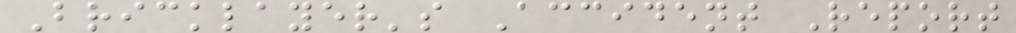Bricklayer's Accident Report
